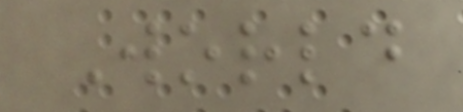World
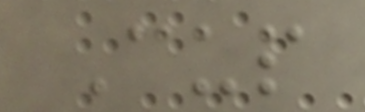Cup
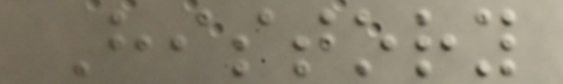History
